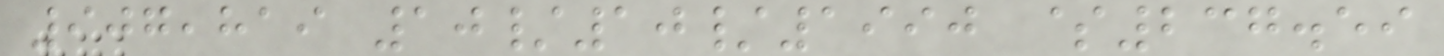907,819 10/10/1990 $237.59
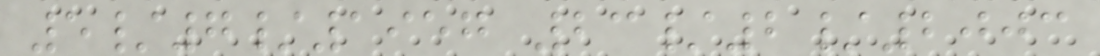5/7/1957 23/2/2003
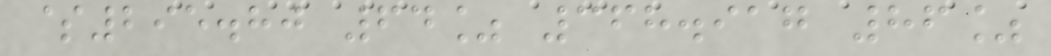$295.80 64% 368.917 86%
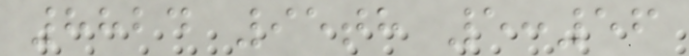8824 95th 5:56
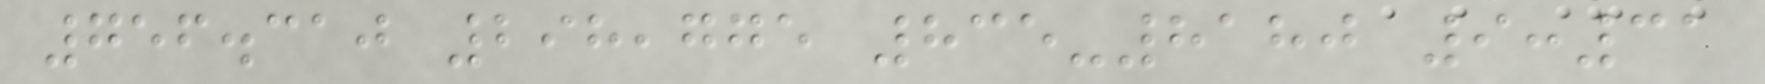756.310 298,775 835-8180 9:31
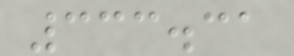333.31
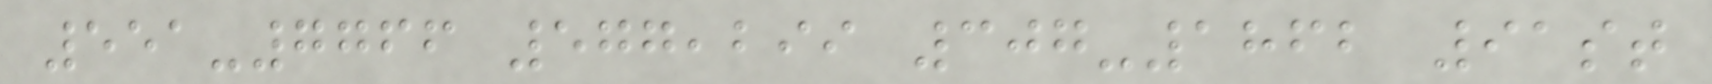551-7766 577,299 307-1862 91st
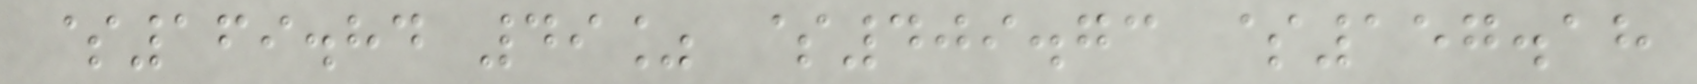$169.84 49% $409.73 $157.18
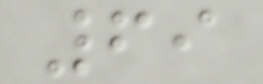69
